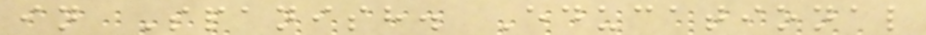in Spanish. Educational
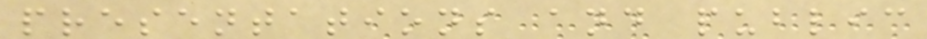presentations and public
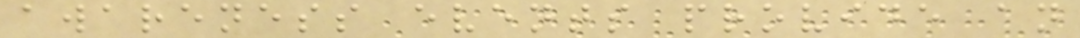awareness events provide an
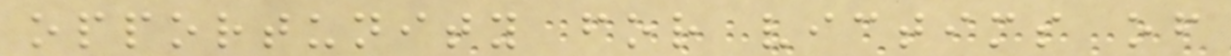opportunity for victims of
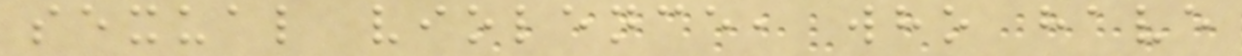sexual violence, who have
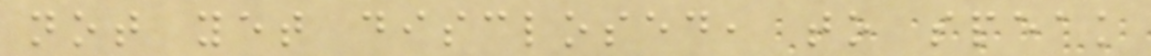not yet disclosed, to speak
